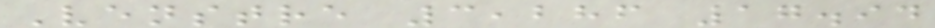Venstre 3,286 17.94
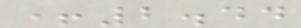+2.44
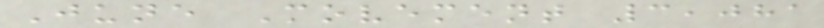June Movement 3,081
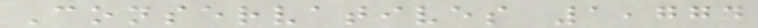Conservatives 1,774
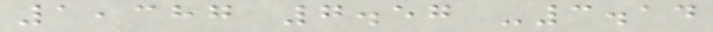1,387 7.57 -3.14
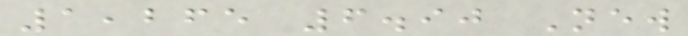1,265 6.90 New
